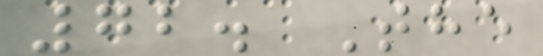72. The
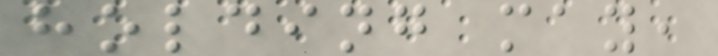holding may,
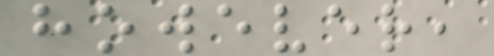however,
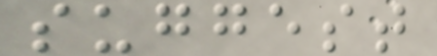suggest
